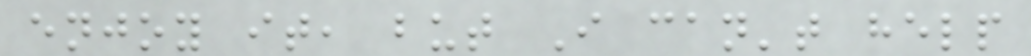enjoy it, but I can't help
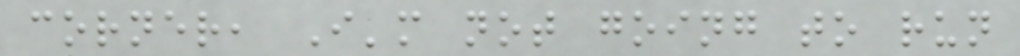corner, I'm not going to run
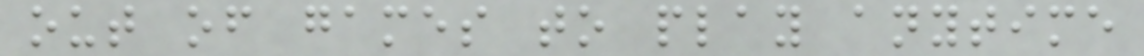out of games to play anytime
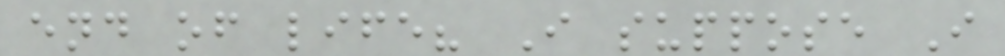end of life? I suppose I
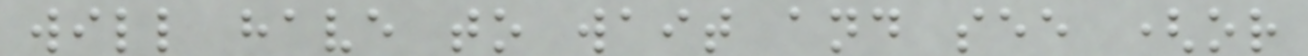will have to wait and see (or
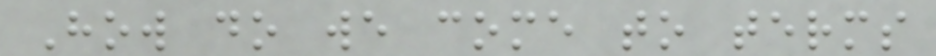How do we come to terms
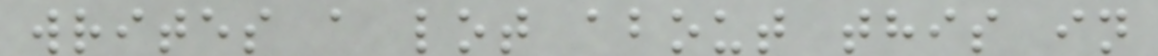writes a lot about this in
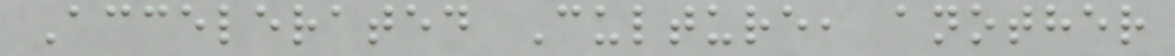Accelerated Culture, another
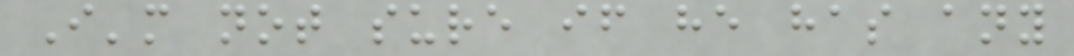I'm not sure if he has any
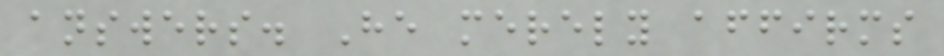answers. He merely affirms
